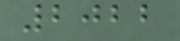2022
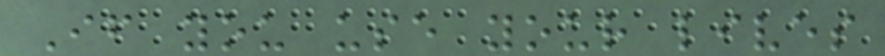If you use your lives
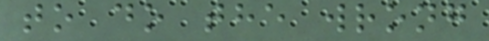to do the wrong
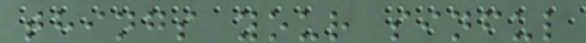things your sinful
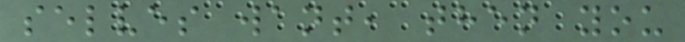selves want, then you
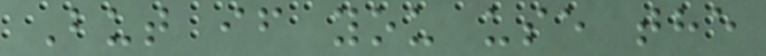But if you use the
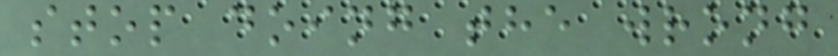stop doing the wrong
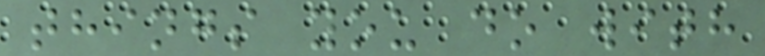things you do with
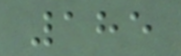185
